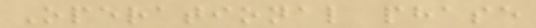Operational phase
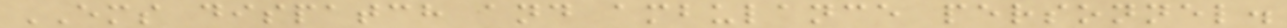EMS dispatch and ambulance personnel.
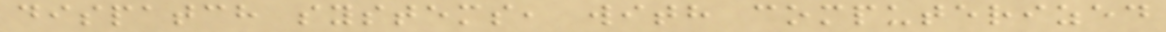dispatch systems, with computerized
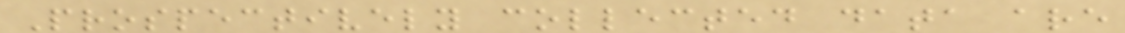Prospectively collected data are
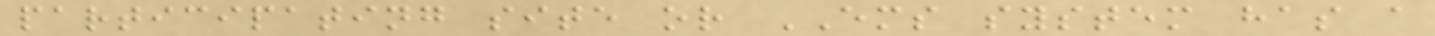participating site or EMS system has a
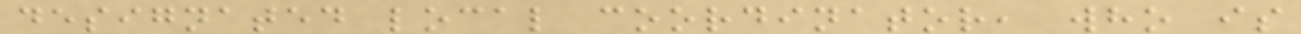designated local coordinator, who is
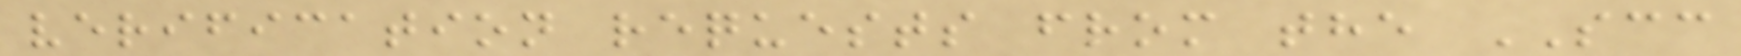verification requests from the SCC
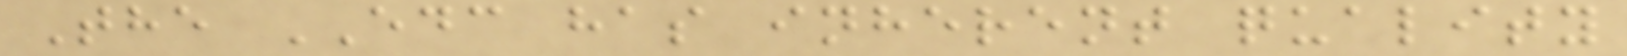The EDC has inherent quality
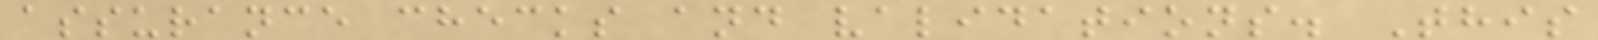assurance checks and validations. This
